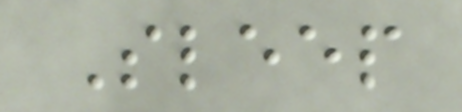Sleep
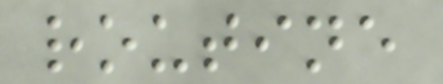routine
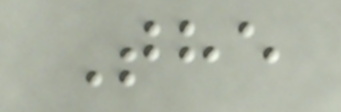The
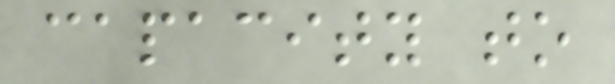capacity to
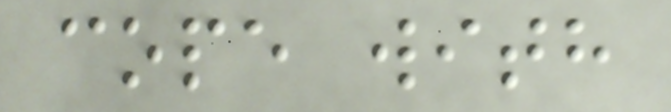cope with
